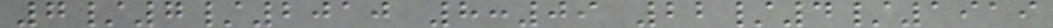7/7/2010 8:09 22/4/1919
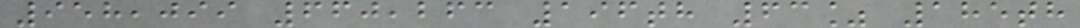958,099 660,263 196th 63% 185th
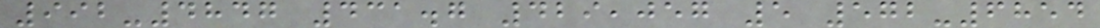992-4847 431.7 429,057 5 572-6854
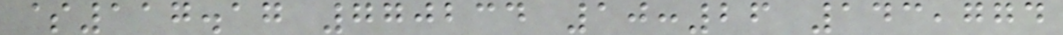$117.17 770234 10:26 143,774
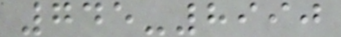745-8990
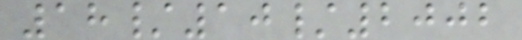18/10/2002
